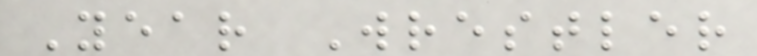Year Wrestler
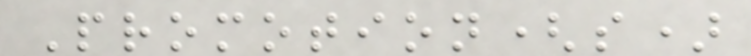Promotion(s)
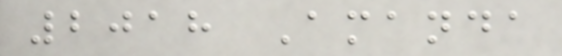2018 Amanda
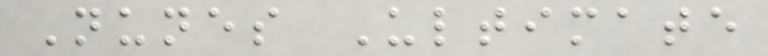Nunes Ultimate
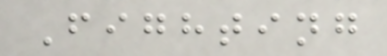Fighting
